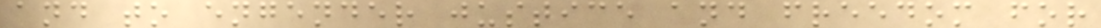and to engender justice and freedom for
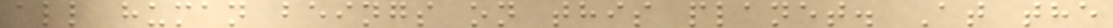all human beings on this planet. At the
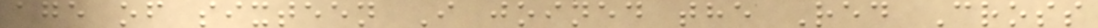age of sixteen I joined the Red Cross
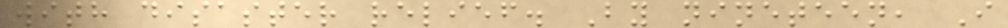with disaster relief. By nineteen, I
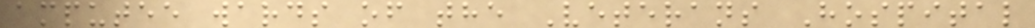amputee wards of the Veterans Hospital
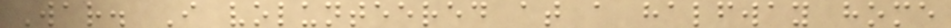War. I volunteered at a halfway home
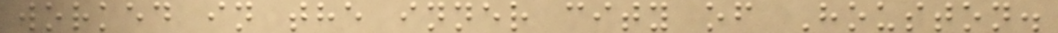worked in the inner city of Houston.
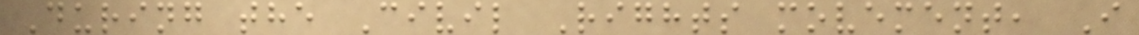During the Civil Rights movement, I
